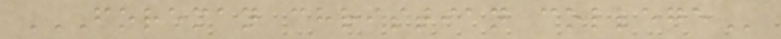FOREMAN CHRISTIAN COLLEGE
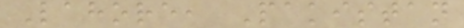Lahore, Pakistan
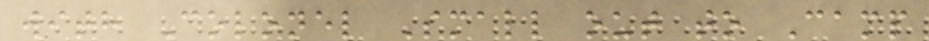with Colonel Small out to Camp
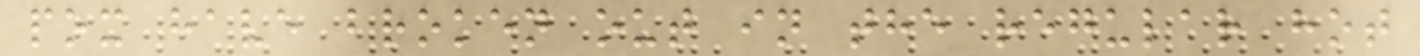pox have broken out in the regular hot
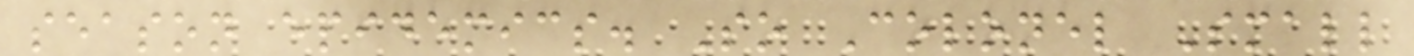season epidemics. So Colonel Small
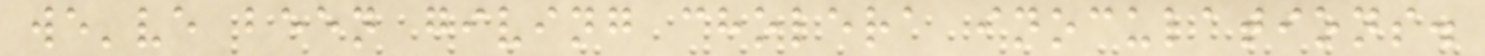we've been giving cholera inoculations.
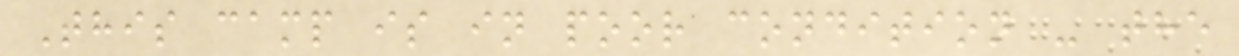This camp is in poor condition - the
